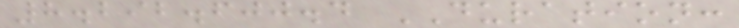8.292.600.4 DURATION:
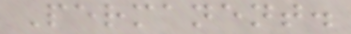Permanent.
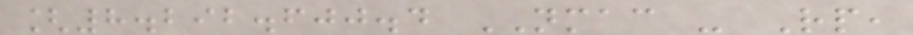[8.292.600.4 NMAC - Rp,
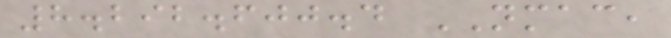8.292.600.4 NMAC,
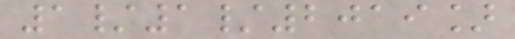1/1/2019]
